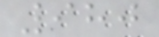980
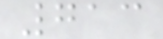713
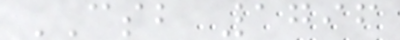CSB 1796
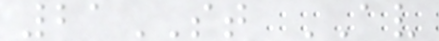21ST AV
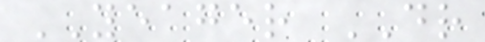YEAGER DR
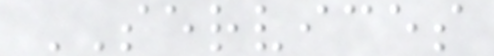SERVICES
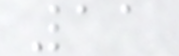11
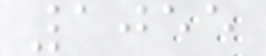1055
